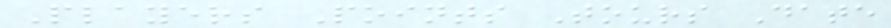Players Points Tours Date
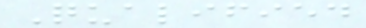Qualified
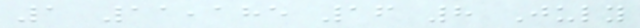1 11,185 16 8 July
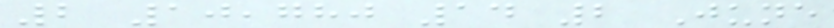2 10,780 14 2 June
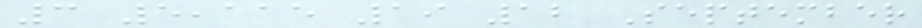3 5,115 19 12 September
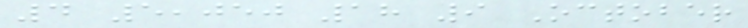4 5,050 18 9 October
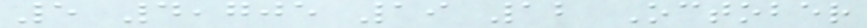5 4,705 19 12 October
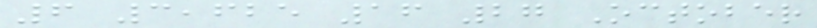6 3,625 16 27 October
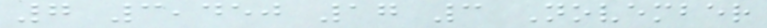7 3,450 17 3 November
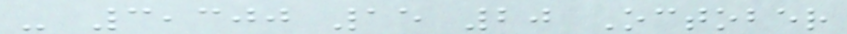- 3,300 15 20 October
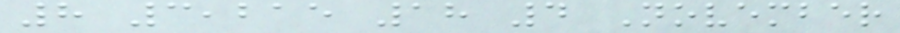8 3,215 18 4 November
